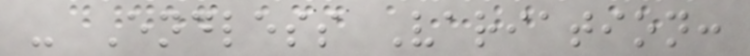- Endless Variation:
